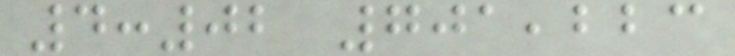4:02 701,223
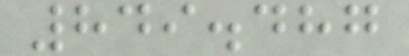849.487
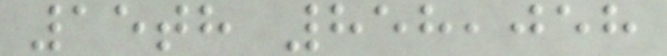15th 858,058
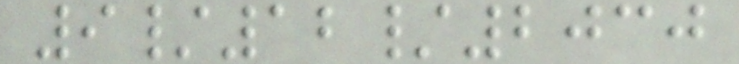9/12/2030
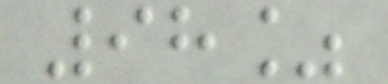98%
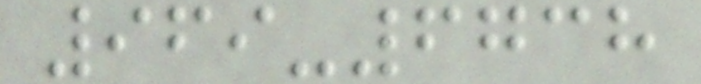969-6738
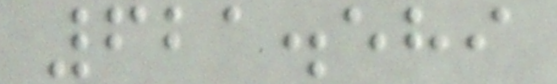621.589
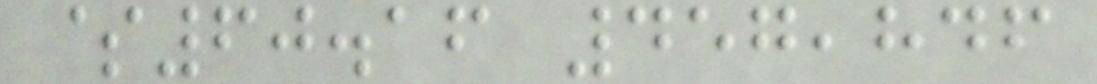$60.16 457,846
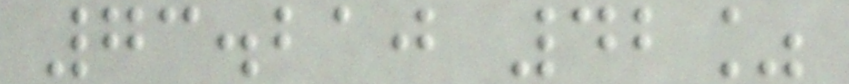73.210 42%
